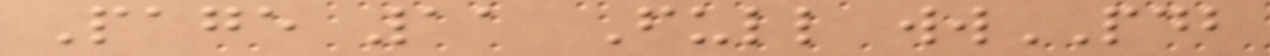Page 11 Full wwPDB
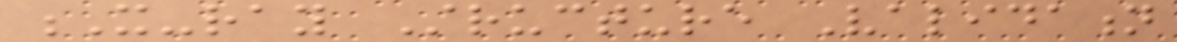X-ray Structure Validation
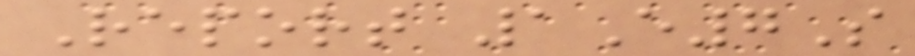Report 1E7S
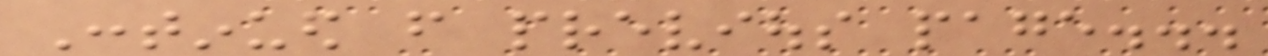Continued from previous page...
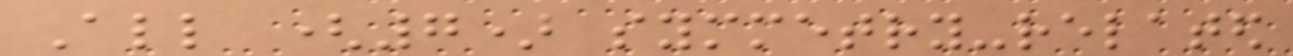All (7) symmetry-related
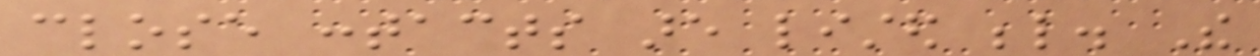close contacts are listed below. The
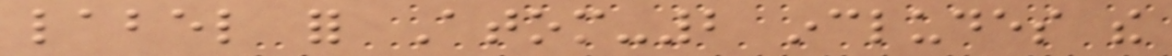label for Atom-2 includes the
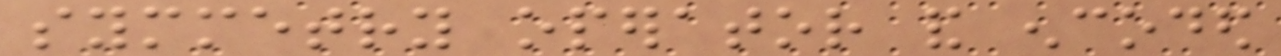symmetry operator and encoded
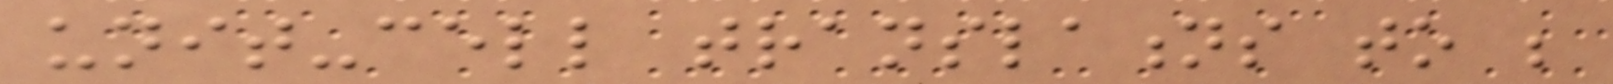unit-cell translations to be
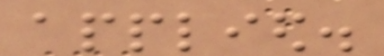applied.
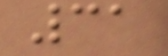31
